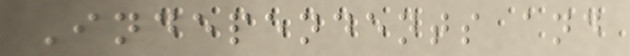Independents and
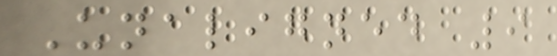Unaligned 9
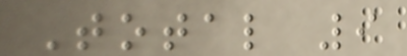Total 9
